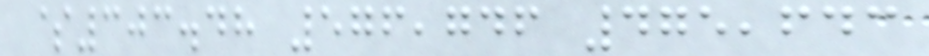$303.48 576,746 475,643
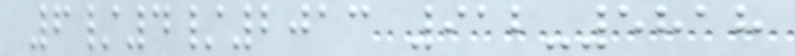6/4/2013 912-5818
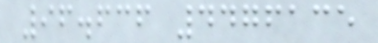96.636 4476135
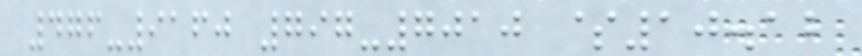476-9160 797-7010 $10.12
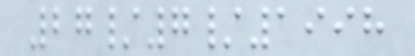27/7/1998
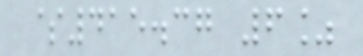$415.37 6%
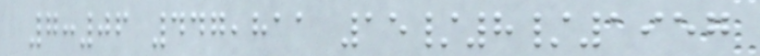7:06 447,811 15/8/1957
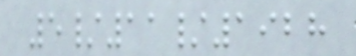5/11/1928
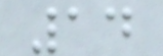14
